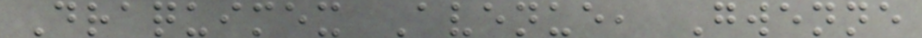Draquimex Avenue, Gwenne
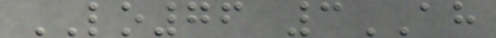LO76 3AH
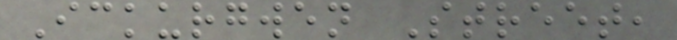Ickurgwen Street,
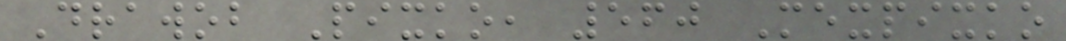Drawob Pixko, 560 Mexpixko
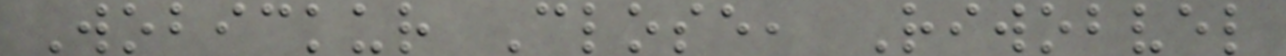Wobickur Close, Riwobvel
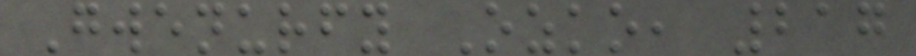Gwenurfy Ozko, 217
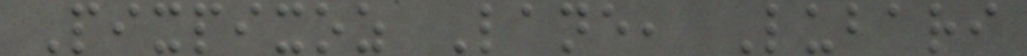Pixpixoz Lane, Lubari
